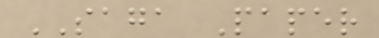SAGA Paper
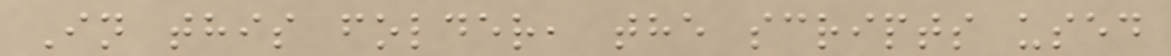In this folder, the scripts used
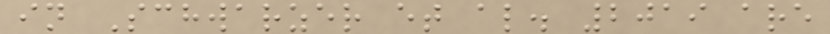in Schwarzer et al. 2019 are
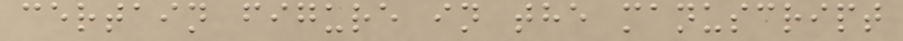certain figure in the manuscript
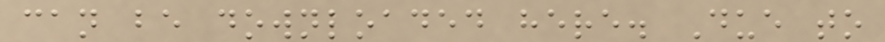can be downloaded here. Due to
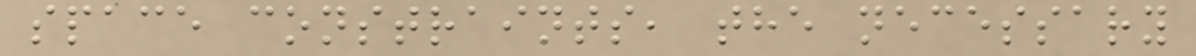space constraints, the necessary
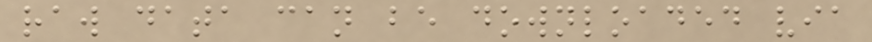raw data can be downloaded via
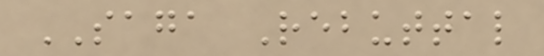SAGA Rebuttal
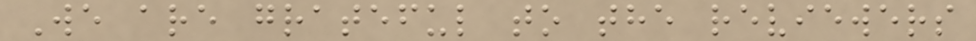We are grateful to the reviewers
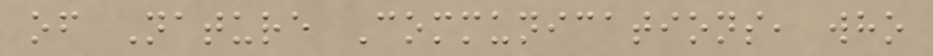of Nature Communications, who
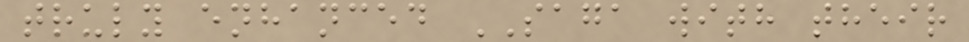truly enhanced SAGA with their
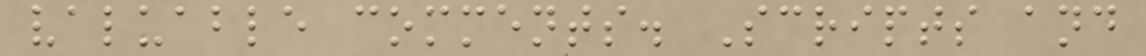valuable comments. Scripts and
